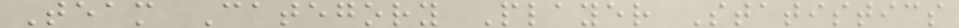Team Category Player Statistics
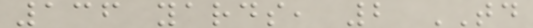136 yards, 2 TD
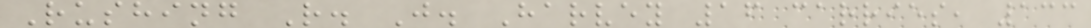Rushing R. J. Harvey 16 carries, 133
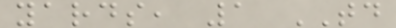yards, 1 TD
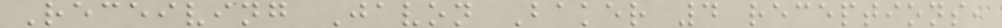Receiving Javon Baker 4 receptions,
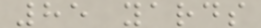85 yards
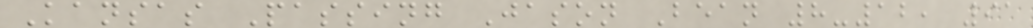Kansas Passing Jason Bean 8-12, 91
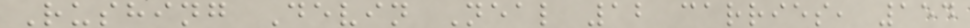Rushing Devin Neal 12 carries, 154
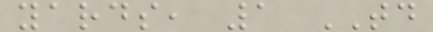yards, 1 TD
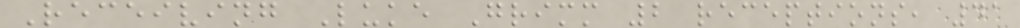Receiving Luke Grimm 2 receptions, 41
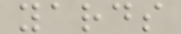yards
